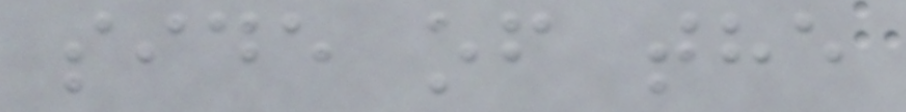side of the
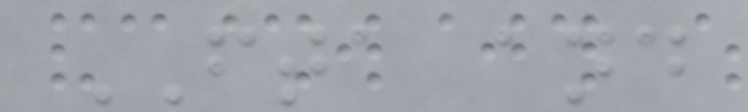FTA and
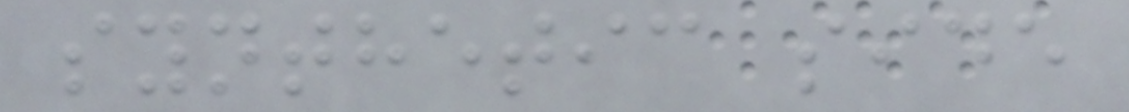synthetic side
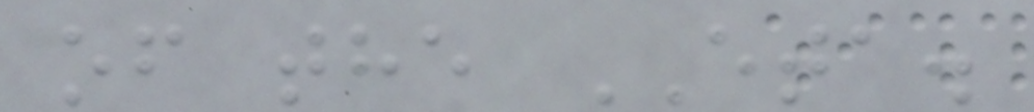of the ETA.
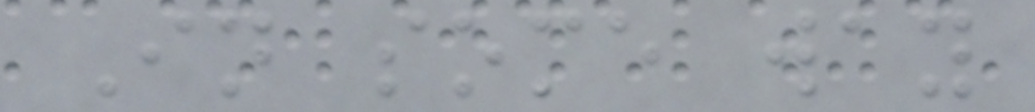In some way
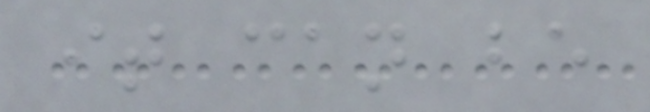it can be
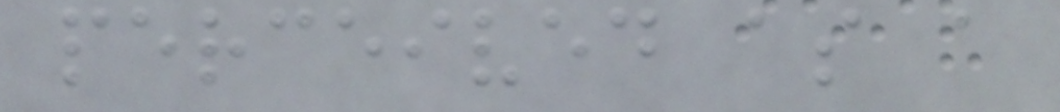perceived as a
